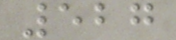527
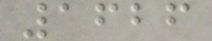1626
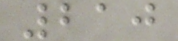210
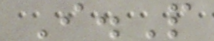I.P
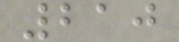210
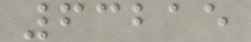63215
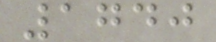1740
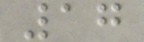17
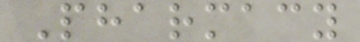Pharmacy
